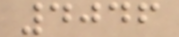4046
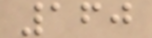160
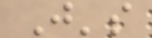J's
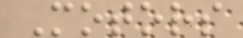Motors
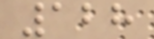128
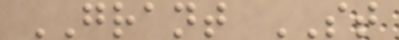GRANT ST
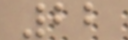22
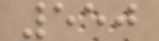550
